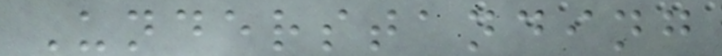Understanding
